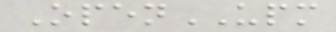OpenUPM
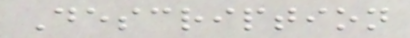Description
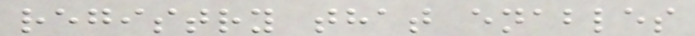registry that enables
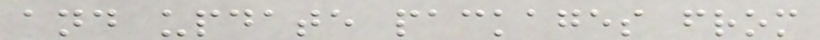and update packages from
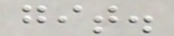git.
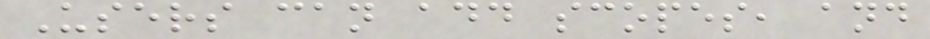Users can add scopes, and
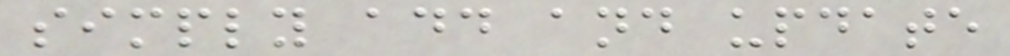simply add and update
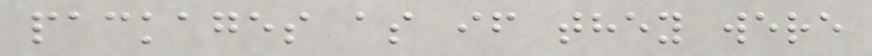packages as if they were
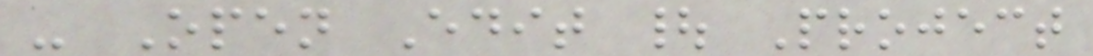- Open Edit | Project
